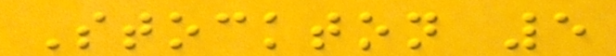Stockton 5
